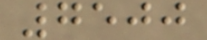7500
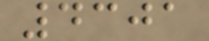4301
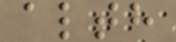alth
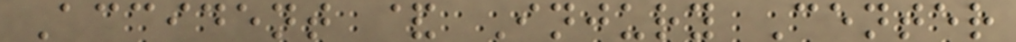Accident & Injury Center
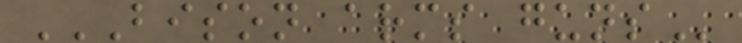BISON ARMS GUNS
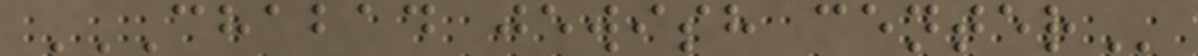CHABAD JEWISH CENTER
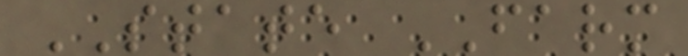STATE FARM
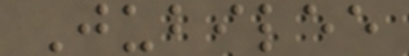Jubilee
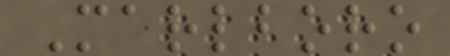Marlboro
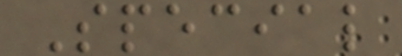Special
